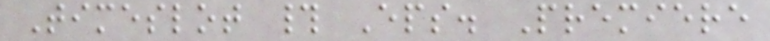Timeslot # Eps. Premiere
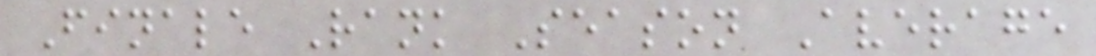Finale Rank Season Average
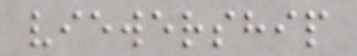viewership
